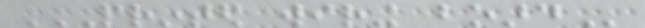PRINTED WIRING BOARD
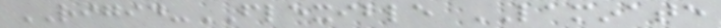RIGID-FLEXIBLE LAMINATE
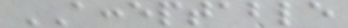ACCEPTABLE
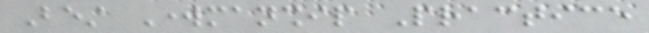Best Workmanship Practice
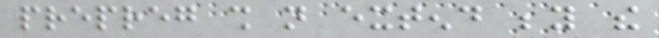prepreg shall not extend beyond the
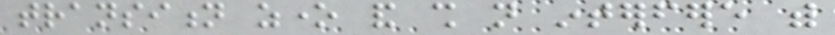transition zone and shall not interfere with
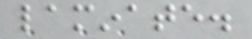laminate.
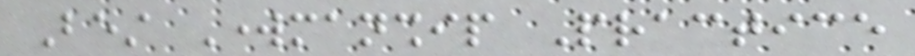Best Workmanship Practice
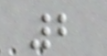2
